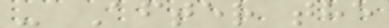- After the
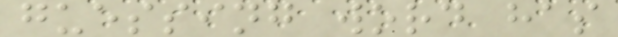guessing word has
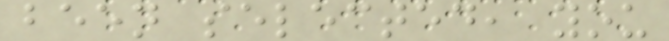been selected, you
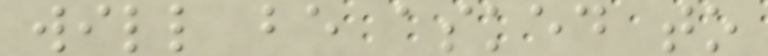will be asked to
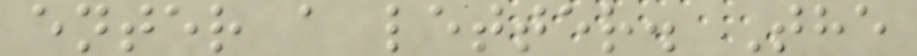enter a letter. The
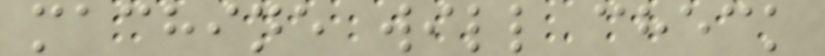machine will check
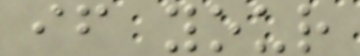if your
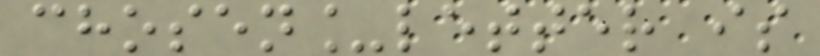chosen_letter is
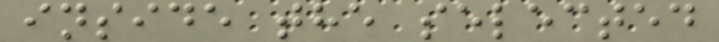inside the selected
